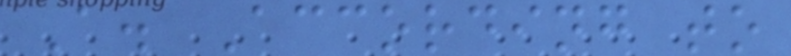A. According to
